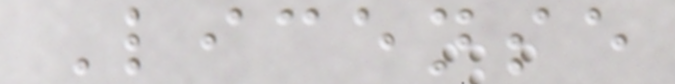License
